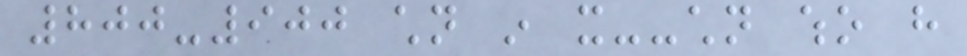800-900 children in it--children who have
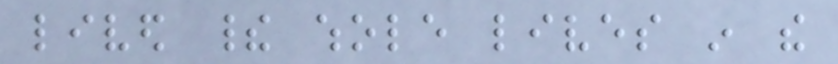lived their whole lives in the
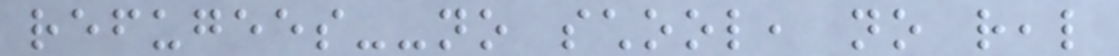refugees--no school, no real
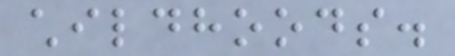childhoods.
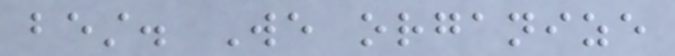best. We organize
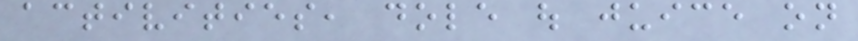activities, dole out juice on
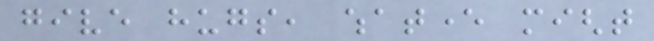give hugs, whatever might
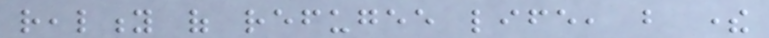reality of refugee life, but there
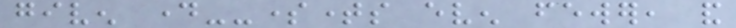given day--sometimes even fewer, and
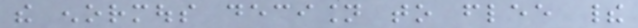the enormous decision to flee their
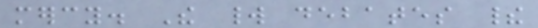mercy. The world debates their
